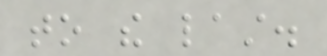to the last.
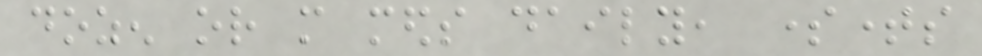dozen or more meds daily, sometimes
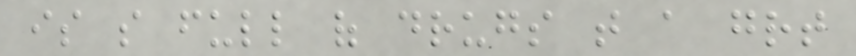is so full of drugs that a great
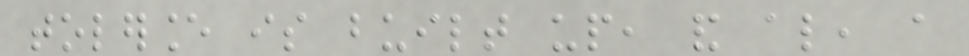tolerance is built up, and also, a
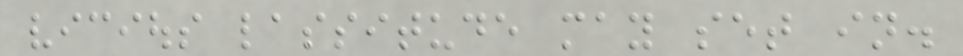vicious lassitude may set in.
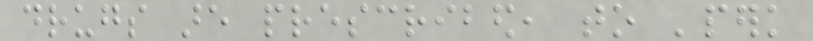drugs are prescribed, to 'perk
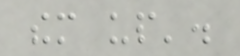them up'.
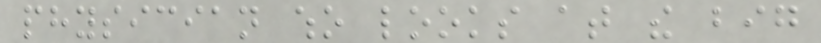physician who looks at the big
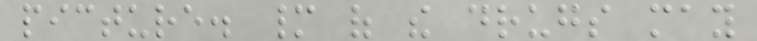picture. many of the drugs may
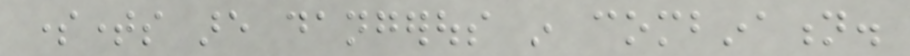sometimes are dangerous in combination.
